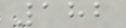182
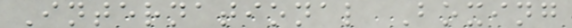International Boxing
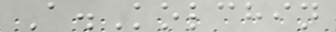A.Kolchin
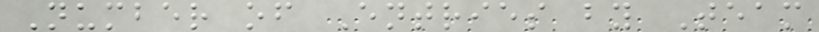Number of Entries by Team
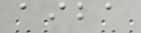aiba
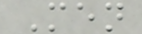Men
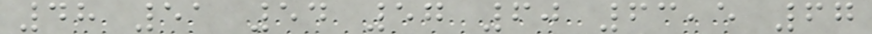48 51 54 57 60 63,5 67
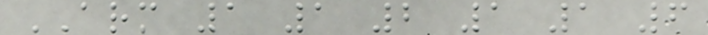ARM 1 1 2 1 1 6
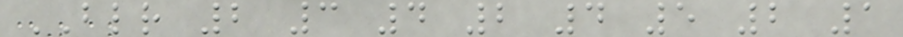BLR 2 3 4 2 4 5 2 1
